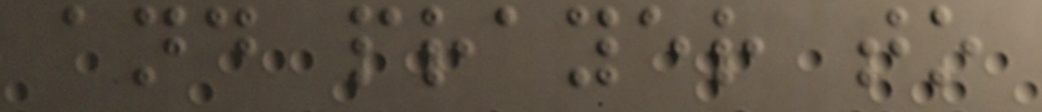and prayer to
